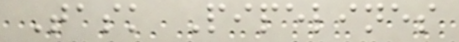Task Pipelines
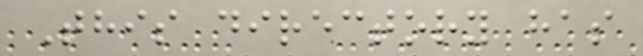This directory has
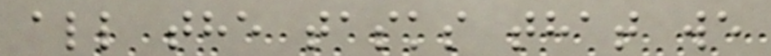all the tasks that we
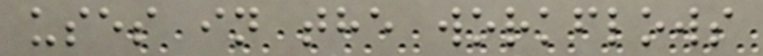uses in the workflows
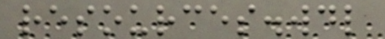resources.wdl
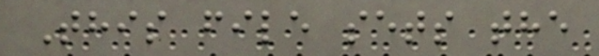This file sets the
